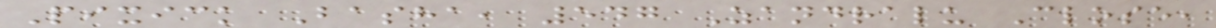Pixick Basha, 547 Zandralu Close,
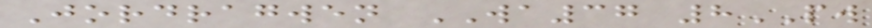Jordragwen WA37 8PW
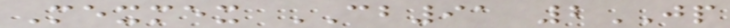Mexmex CB91 2JP
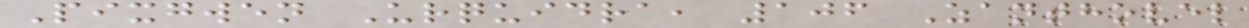Pixgwen Urquidra, 106 Zanthovel
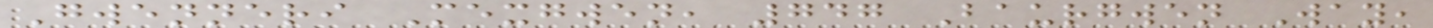Gwenneri Mexgwen, 747 Baurgwen Way,
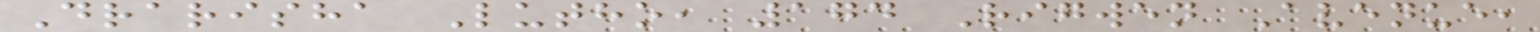Drarisha Lutho, 174 Rigwen Avenue,
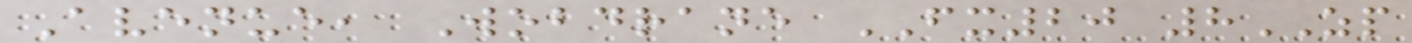Avenue, Wobdrane FX20 8ZP
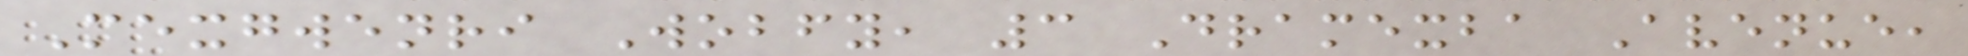Mexgwenri Wobfy, 3 Dramexba Avenue,
